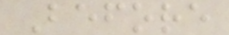Before
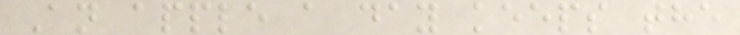An apple a day keeps the
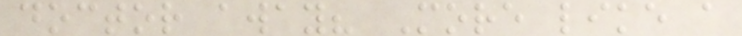doctor away? More like a
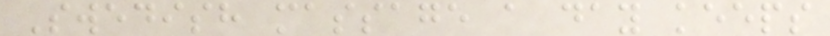Swedish massage a day keeps
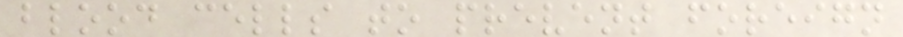blood cells to prevent foreign
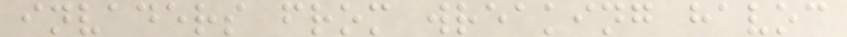invaders from wreaking havoc
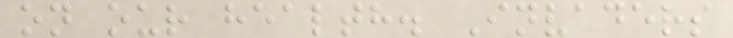on our health. Invaders
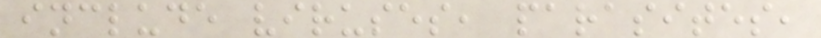include viruses, parasites,
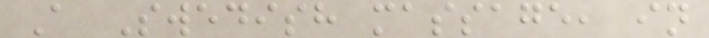A Swedish massage, in
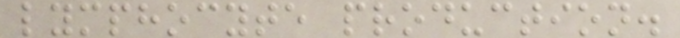lymphocyte production.
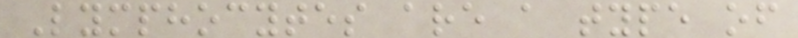Lymphocytes are a type of
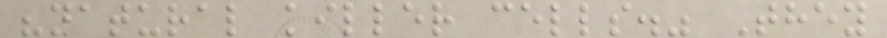"natural killer cells." They
